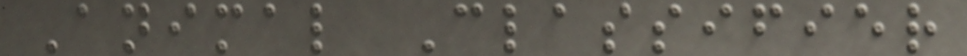Animal Classifier
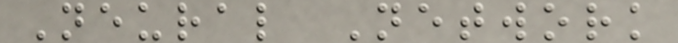Neural Network
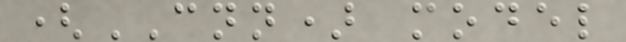(CNN) model
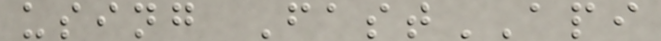using FastAPI
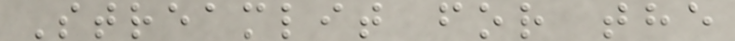Streamlit for the
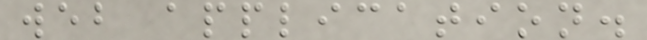web application.
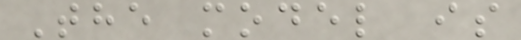The model is
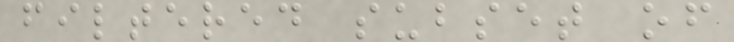filtered subset of
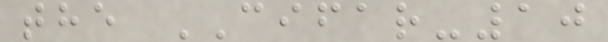the CIFAR-10
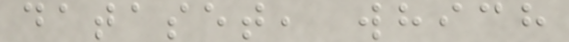dataset, which
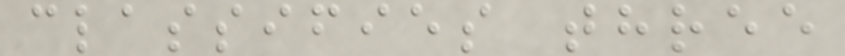classifies three
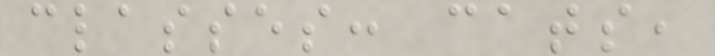classes: cats,
